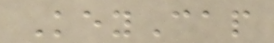KeyCap
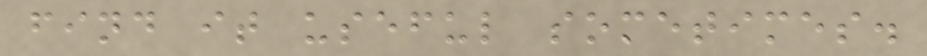find it useful sometimes.
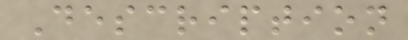Description
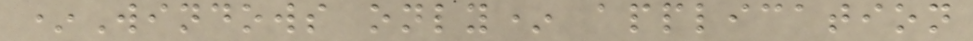*Windows only* application
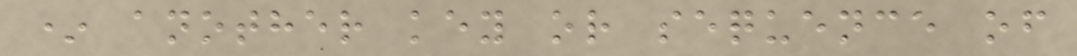* another key or sequence of
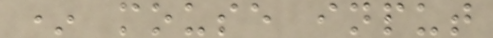* mouse input
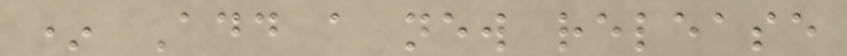* Add a new release
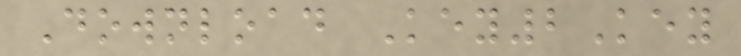Download Key2Key
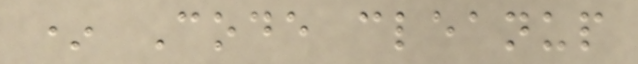* Code cleanup
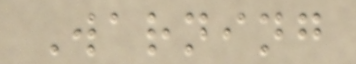Warning
